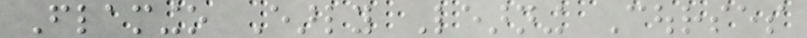Flamingo Early Learning Courses
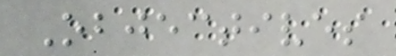Objectives
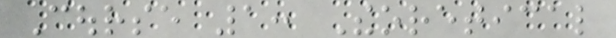Course 1: Theoretical
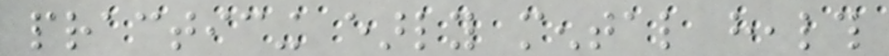practicing early mental health
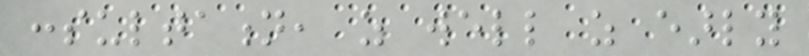consultation, as well as early
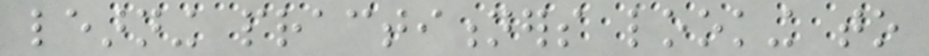learning practitioners looking to
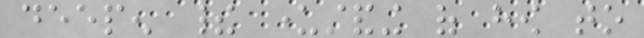deepen their understanding of how to
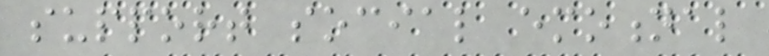support social emotional
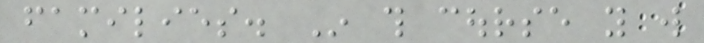families. In this course you will
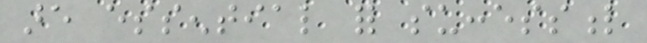are essential for successful
